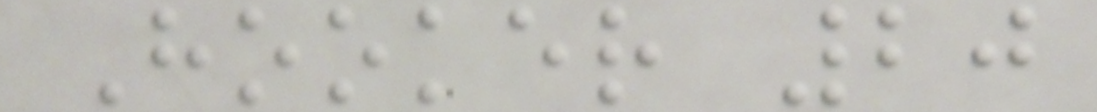Hooker 20
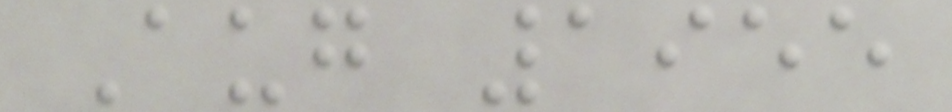Aug 1955
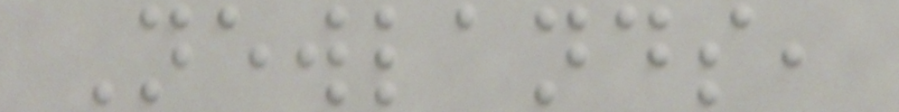Newlands,
